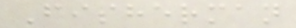Fisherman
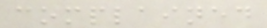complained
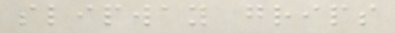slipway grips
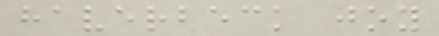haverbeck joy
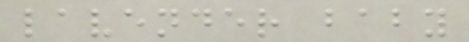lavender baby
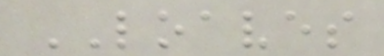LOAVES
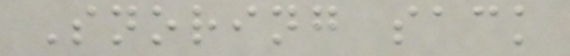Snoring sack
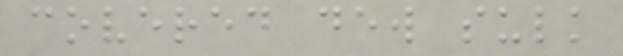covered dew sulk
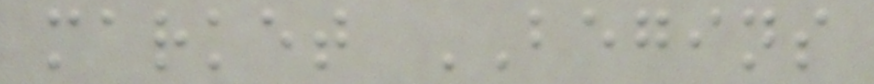market BEGINS
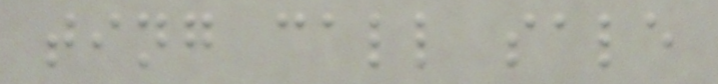ting call sale
